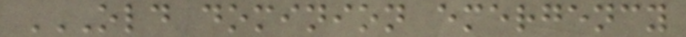OLD DOMINION EMERGENCY
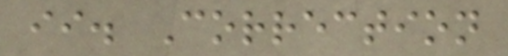ii. Correction
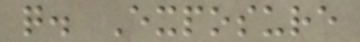q. Exposure
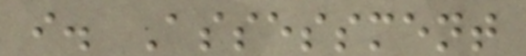i. Assessment
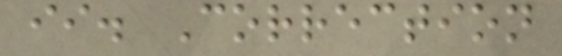ii. Correction
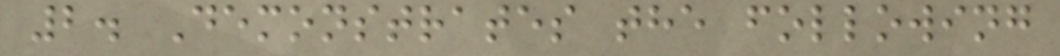2. Demonstrates the following
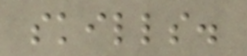skills.
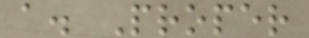a. Proper
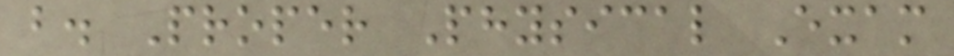b. Proper Physical Exam
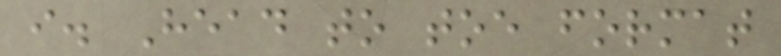i. Head to toe format
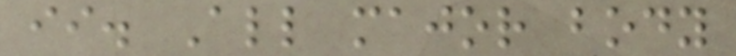ii. All major body
